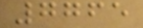7765
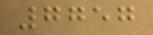7757
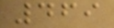469
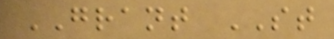GRANT ST
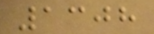1308
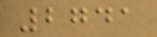2741
